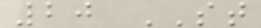20 ST
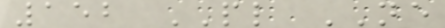152 PL NE
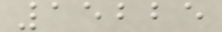15225
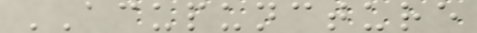ACUPUNCTURE
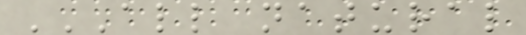ALL NATURAL
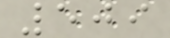509
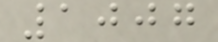1007
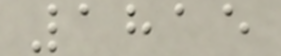1815
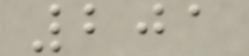201
